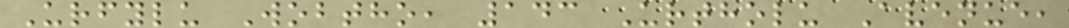Urfylu Wobtho, 143 Urtholu Avenue,
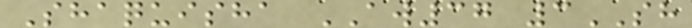Shaquisha AW37 3SH
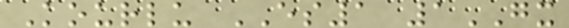Kourlu ES1 1GX
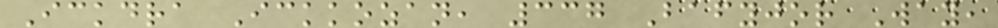Ickdra Ickkozan, 337 Bafyjor Way,
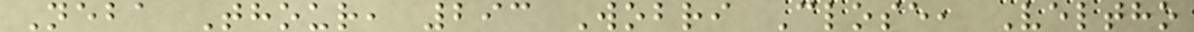Neba Thour, 293 Wobri Close, Veltho
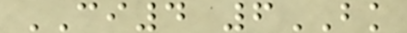CI4 6BK
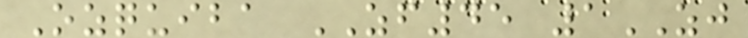Ozquiba ZF45 1ZJ
